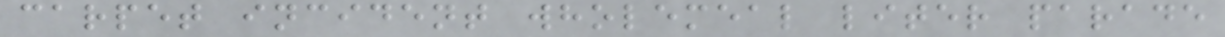carpet incident wholemeal liter parade
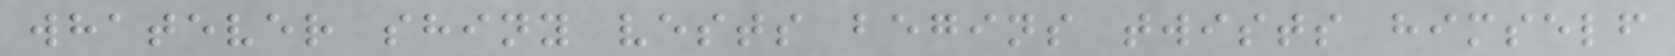whatever shiny vests begins twists himself
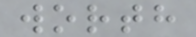worth
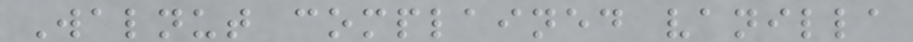Walnut complained vanilla
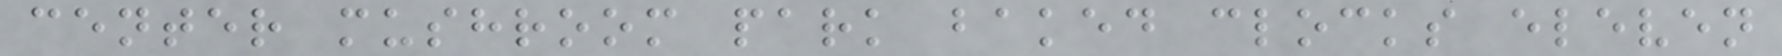center mushroom park baked clocks eleven
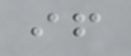if
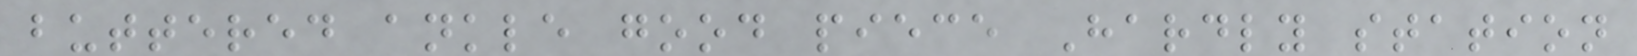buttered ankle good piece Hardly station
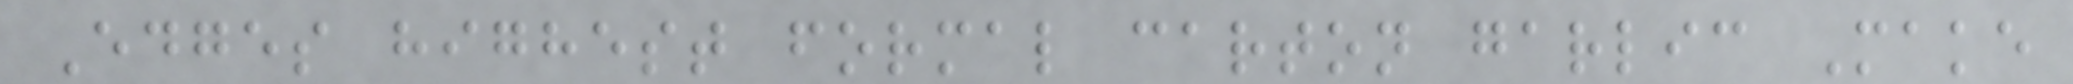Edges highest formal carton garlic Make
